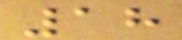18
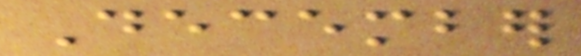December
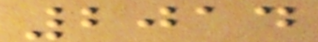2014
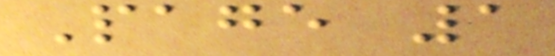Page 1
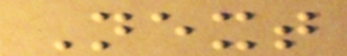Next
